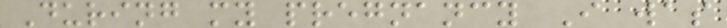During my pregnancy I was
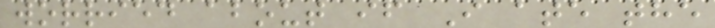worried about if I ate the
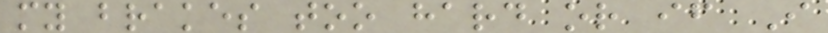my brakes too hard or if I
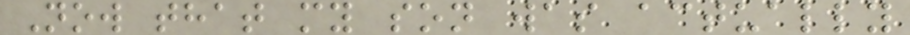Now that my son was actually
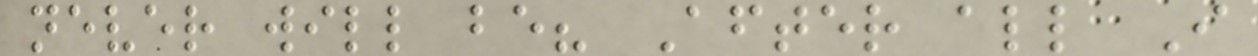never will be? After all I
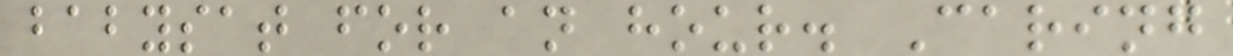babysat for an hour. Caring
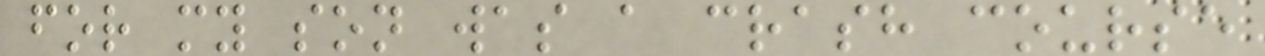for my son was a crash course
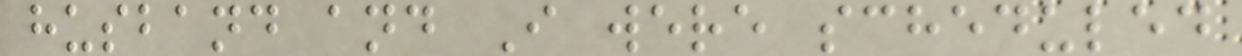husband and I were scheduled
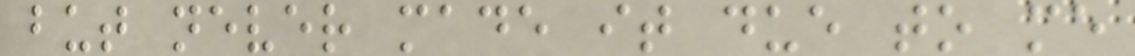but never made it due to me
